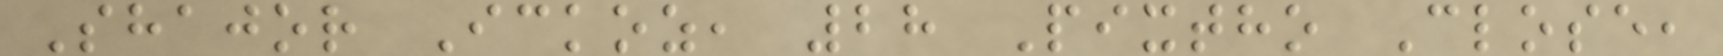Shajor Ickoz, 28 Pixtho Close,
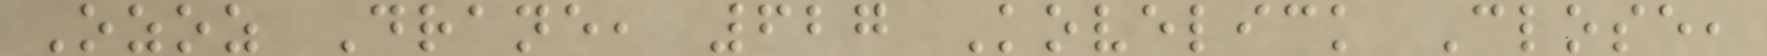Ozoz Drane, 627 Kovelick Close,
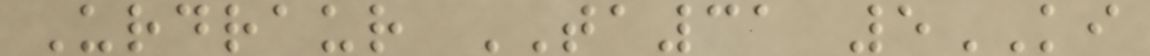Urdraur TA31 5KI
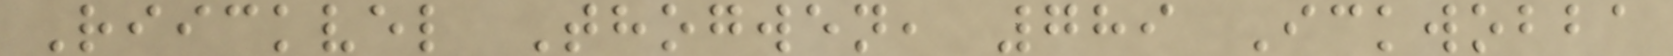Riickvel Thogwen, 789 Ickwobba
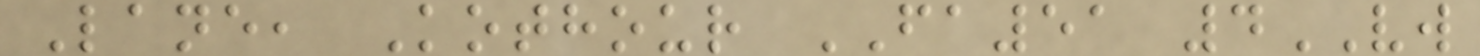Lane, Kothour FA51 4VW
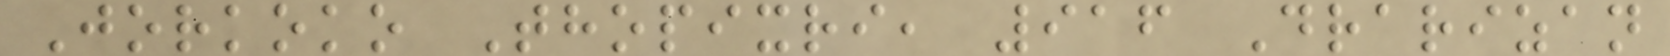Jorkoko Thopixri, 916 Drarizan
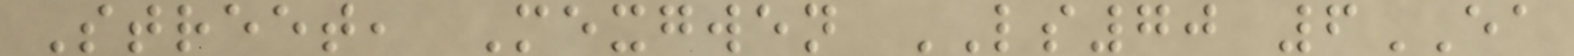Street, Mexgwen LS70 6EA
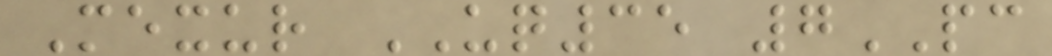Mexur UQ35 7PC
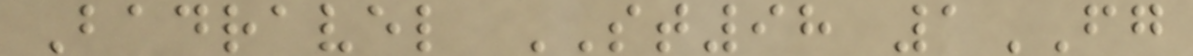Badravel ST98 1FG
